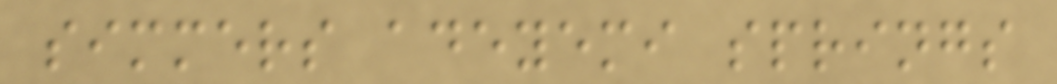simmers adeyemi springs
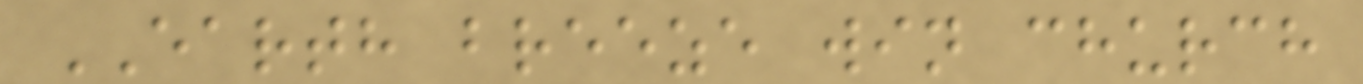EARTH breeze win church
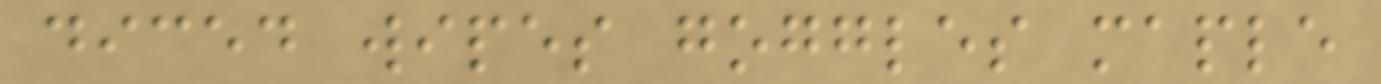diced wipes goggles maple
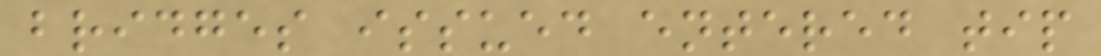bridges issued entered tip
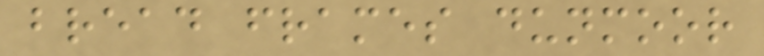bread frames dunmoor
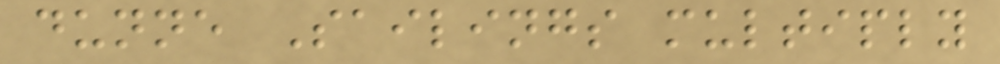dunne Sailings multiply
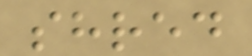shred
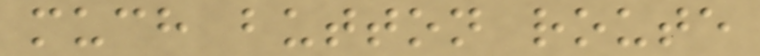much button route
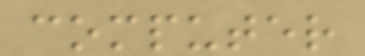computer
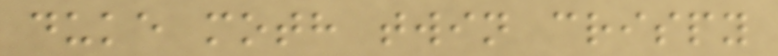duke moth twin crispy
